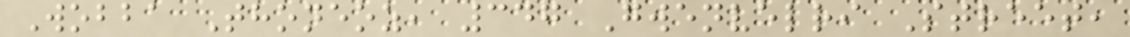Wobba Thoneoz, 347 Gwenvelri Street,
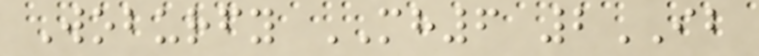Woburfy MH6 2IB
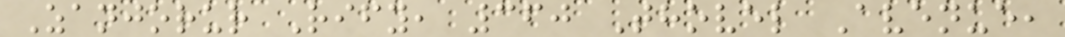Zanjorur Rify, 360 Thovel Avenue,
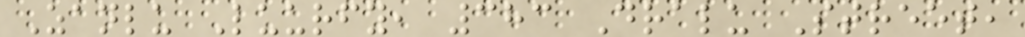Zanlu Luurfy, 383 Dralu Street,
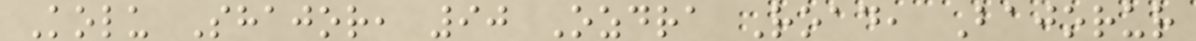Kolu Shajor, 90 Ozdra Road, Bajorur
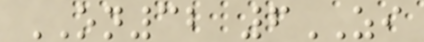ON32 6ZI
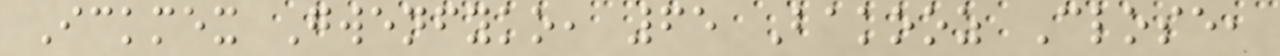Ickmex Gwenfyko, 65 Bakooz Close,
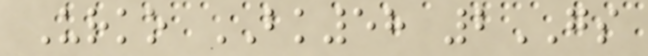Urko BK58 2GS
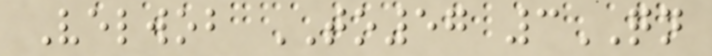Velwob TO57 3QN
